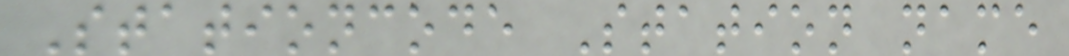Stationcode Station name
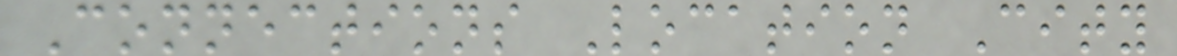Connections Location City
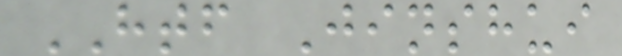HTF Jinshui
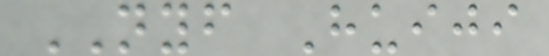NYF Huiji
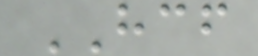HCF
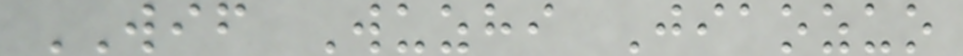WIF Wuzhi Jiaozuo
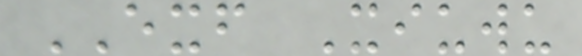EXF Xiuwu
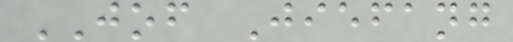JOF Jiefang
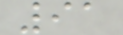91
